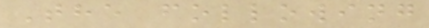The following
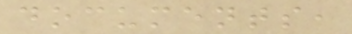documents,
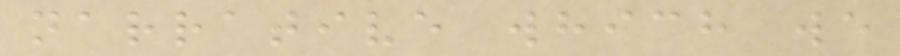narrative which we
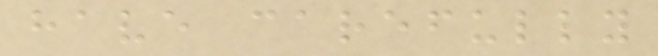have carefully
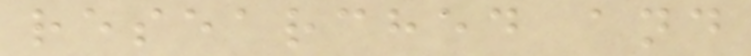researched and
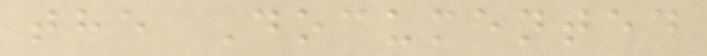the Documented
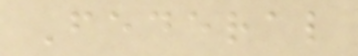Federal
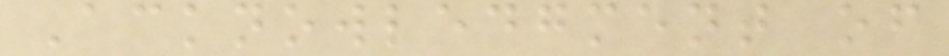Acknowledgment of
